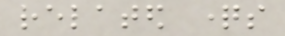related questions
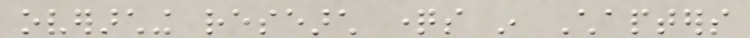overarching research questions in Chapters
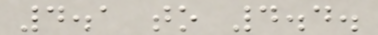4.1 to 4.4.
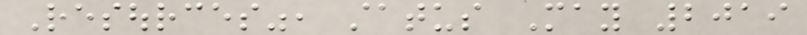Resources", status May 2019
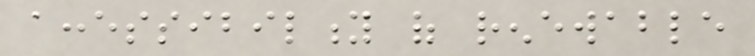accessibility of renewable
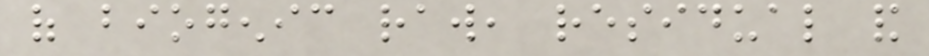of biogenic raw, residual and
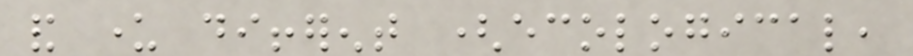and under different (ecological,
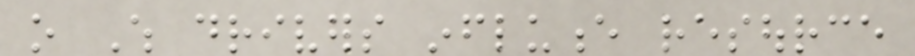o Which drivers influence resource
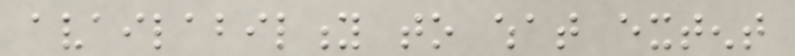availability to what extent
